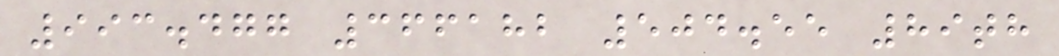993.477 366182 504.55 89th
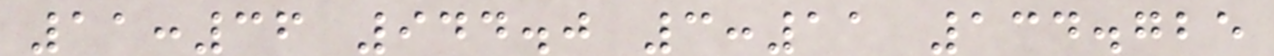11:36 944.0 3:11 134.725
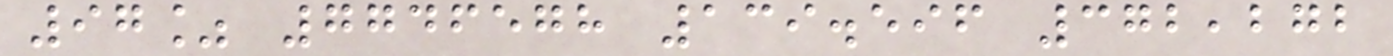97% 7746578 139.596 372,272
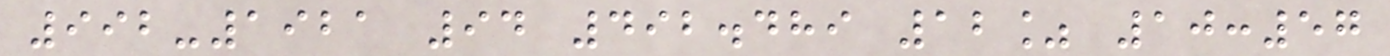992-1921 94 492.489 12% 10:57
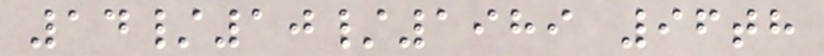14/10/1989 96th
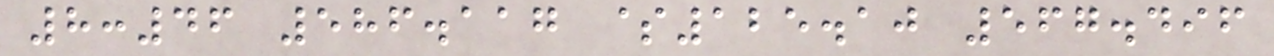8:46 586.117 $125.10 567.496
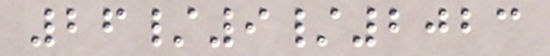26/9/2023
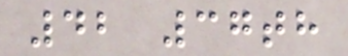42 37th
